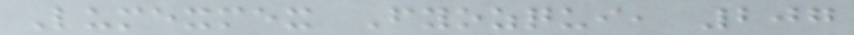Lumexmex Fyozqui, 207
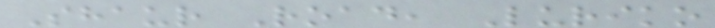Shaur Road, Luriko
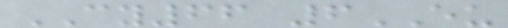CY66 6EU
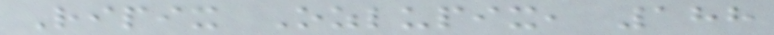Ripix Ozlupix, 188
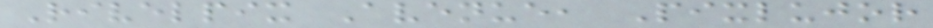Rivelpix Avenue, Pixlujor
